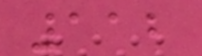112
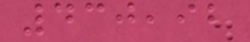430,92
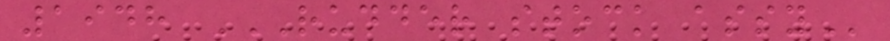1948 RUDDER STOCK ASSY
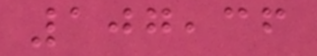107,36
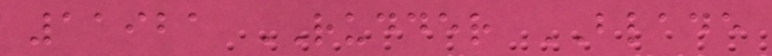11921 RUDDER BLADE
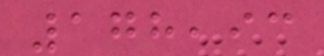178,93
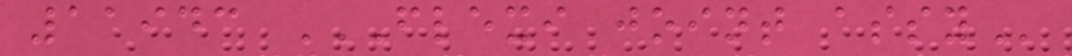11943 FLEXI JOINT ASSY
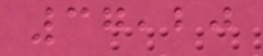37,20
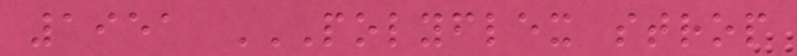1951 POLYFLEX STROP
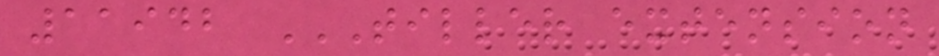11942 TILLER EXTENSION
